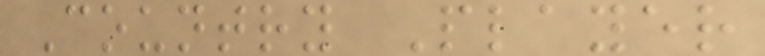Country Player
